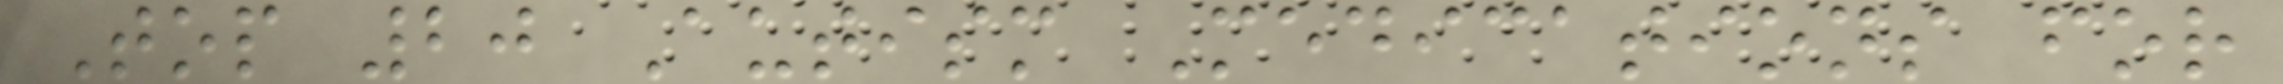Top 20 Autism Medications for
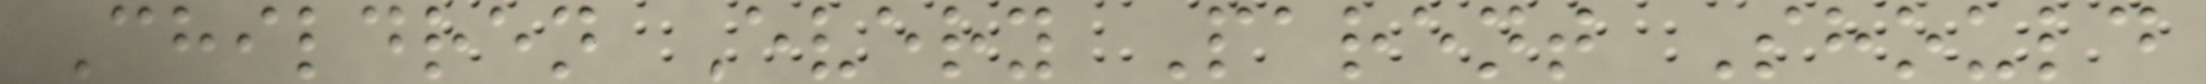Children Every Parent Should
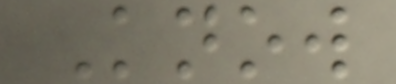Know
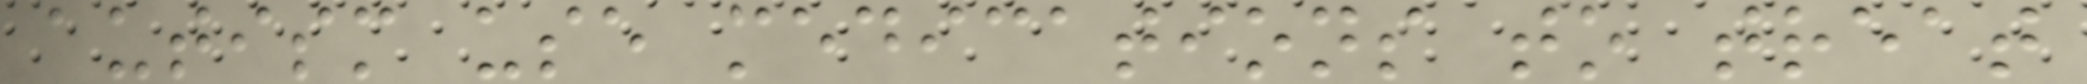autism use medications to treat
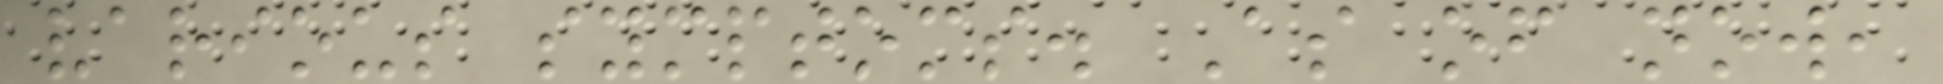various symptoms. As of now,
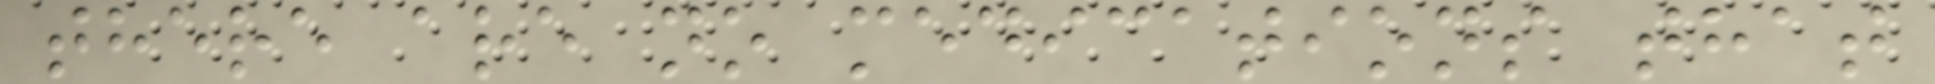there are no medications that
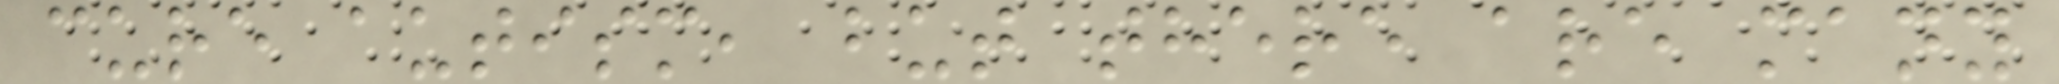cure autism, but there are many
